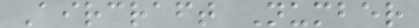Aircraft Number
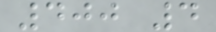400 4
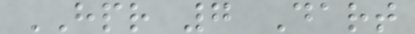HPR 7 Dart
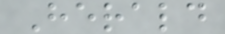Herald
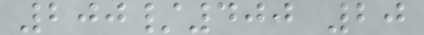200/400 20
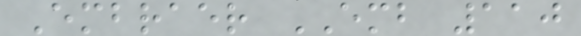Embraer EMB 110
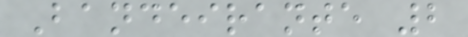Bandeirante 2
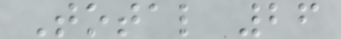Total 26
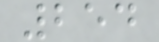254
